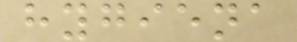hygiena
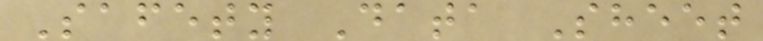Safety Data Sheet
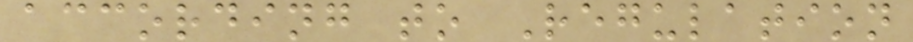according to Regulation
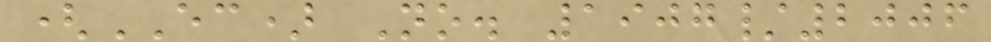(EC) No. 1907/2006
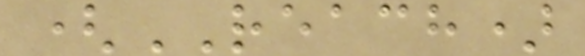(REACH)
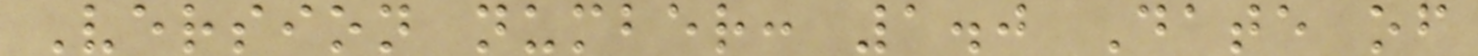Version number: 1.0 Date of
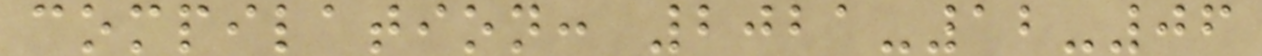compilation: 2021-12-06
